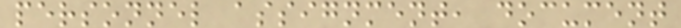personnel assignment, document
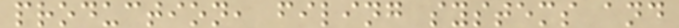production, filing systems and
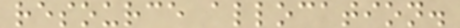resource allocation.
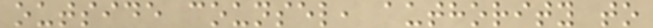outside counsel, authority to
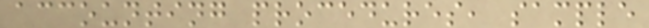accounting procedures, sample
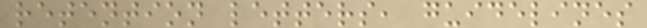retention letters, guidelines
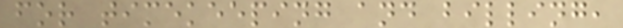for timekeeping and billing,
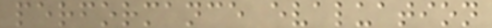performance evaluation
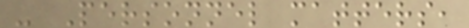- Personnel matters,
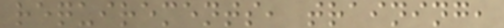requirements, training,
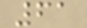61
